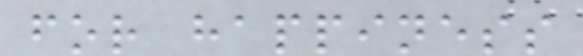for happiness
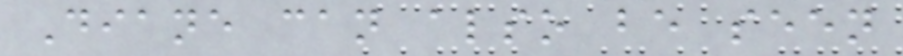Diane can also be seen
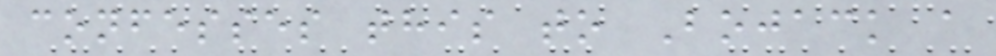confesses this to Bojack a
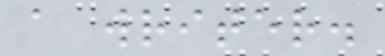a writer.
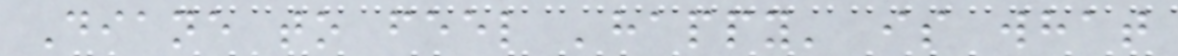Diane to feel 'happy' is what
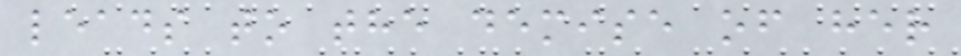leads to the demise of her
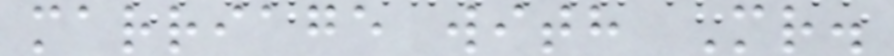marriage with Mr.
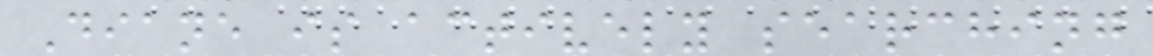Diane is actively searching
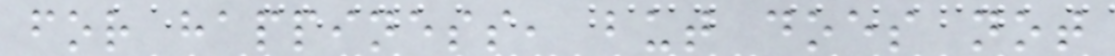for happiness, but does not
